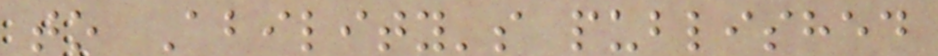to Ability's published
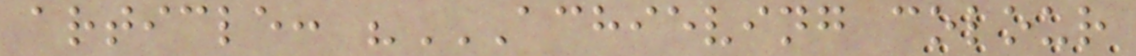article: "ACHIEVING COLOUR
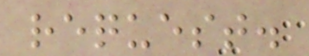request.
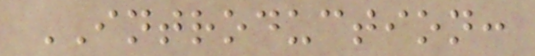INTRODUCTION:
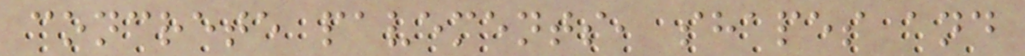concrete pavements, shapes and
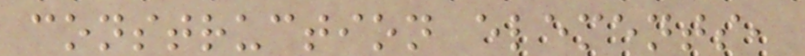construction elements,
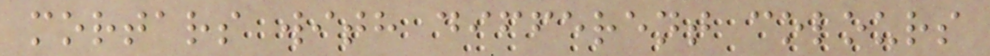mortars with different colours
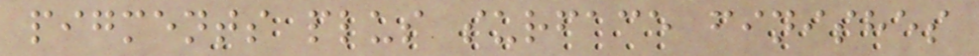pigments plus surface finishes
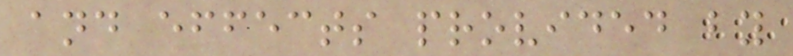and effects provided by
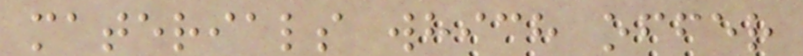materials which offer
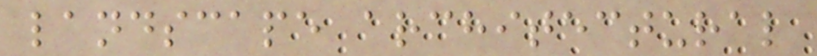landscape architectural
